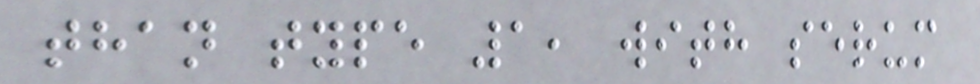than type 1, with serum
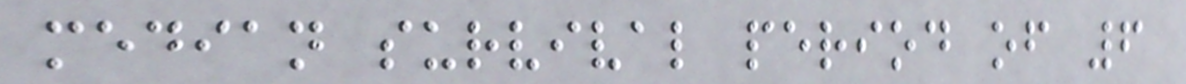median survival period of 6
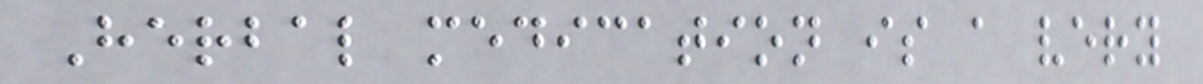Herbal medication is a very
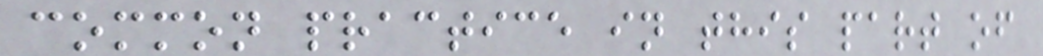common practice in this part of
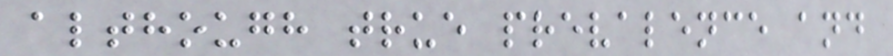although true prevalence and
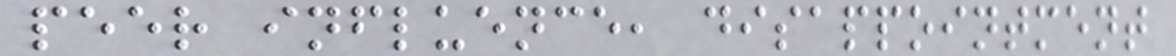peer influence, disappointment
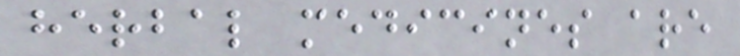herbal medicines are
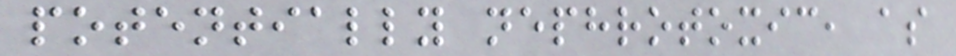potentially nephrotoxic, as
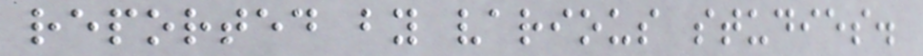reported by various studies.
